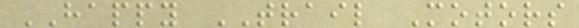HAPPY TRAIL Motors
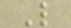L
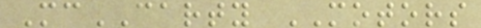McCARTY MOTORS
